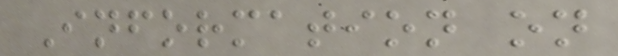Information on
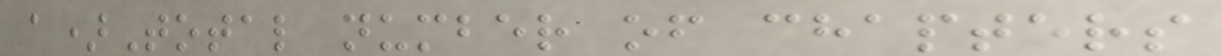a)Total number of chapters
